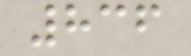836
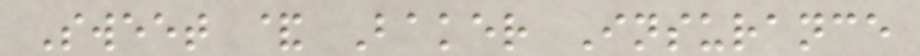Sweet & Baker Insurance
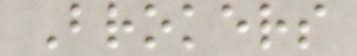Brokers
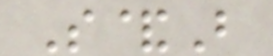S&B
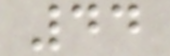44
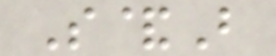S&B
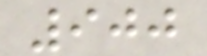900
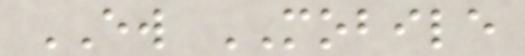EW MOBILE
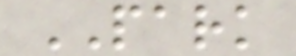PARK
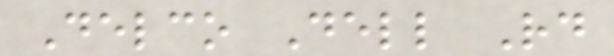Delco Dell Rd
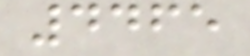4465
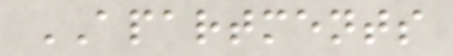APARTMENTS
